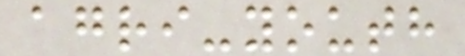agri-youth
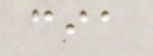cia
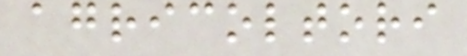agricoltori
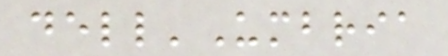dell'Umbria
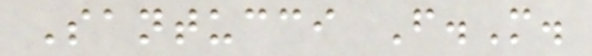Santucci F.M.
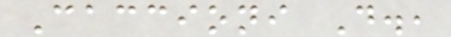Caccioni D.,
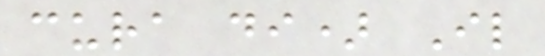cura di) Il
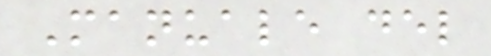Manuale del
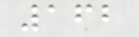162
